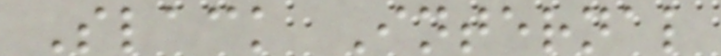Slack Internal
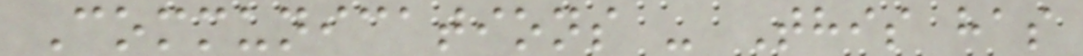Communications - This has
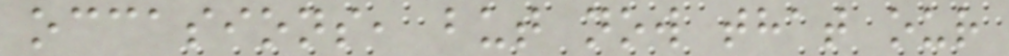occasions, but now that our
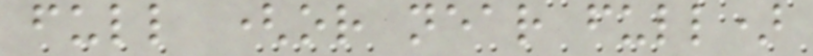full (or near full)
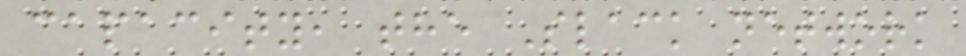capacity, the Slack network
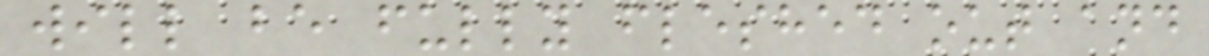will be fully fleshed out and
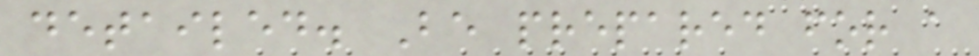detailed. Be prepared for a
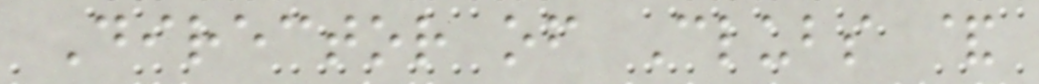Director of Clubs &
